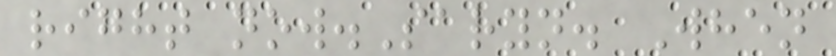right now.Saryn. When
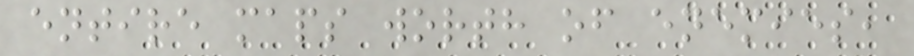entire maps worth of enemies,
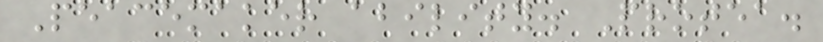Peacemaker ability. Protea.
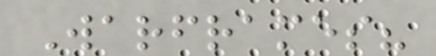Warframes?
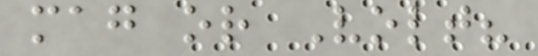mag or Volt?
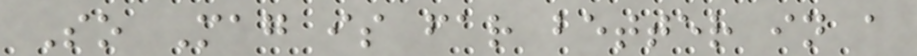So Mag is far better in a
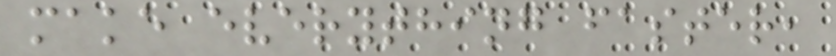make everything faster,
